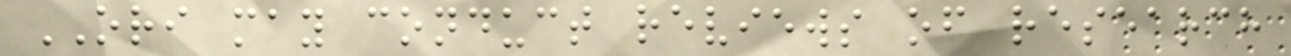ORI may conduct reviews of research
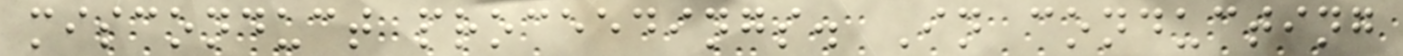misconduct proceedings. In conducting
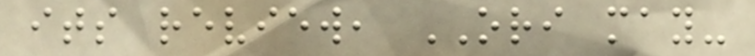its review, ORI may-
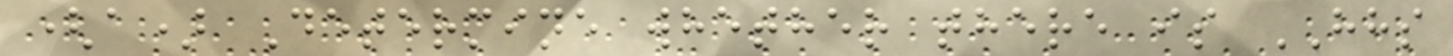(a) Determine whether there is HHS
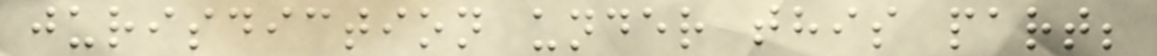jurisdiction under this part;
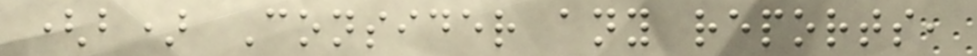(b) Consider any reports,
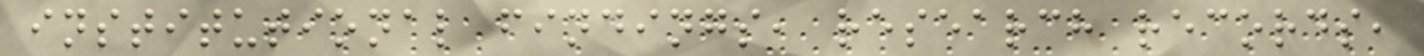institutional findings, research records,
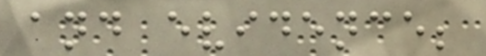and evidence;
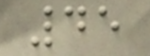45
